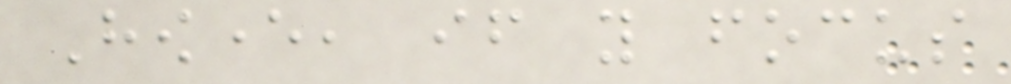However, if you focus
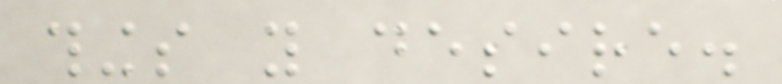things you desire.
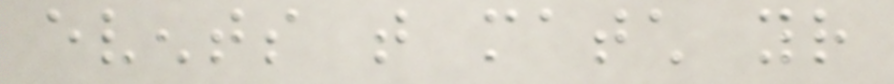events that match your
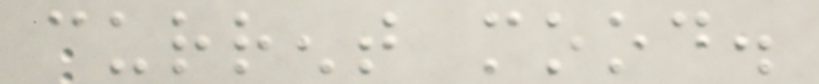current mood.
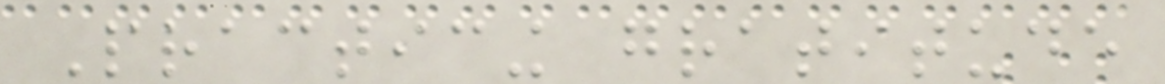Practicing gratitude
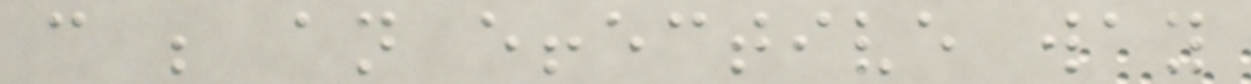can be an effective way
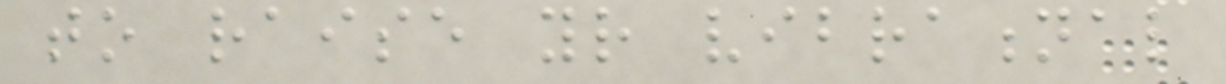to raise your vibrational
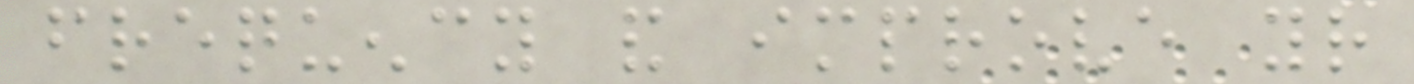frequency and improve your
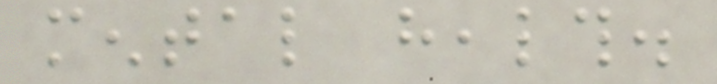mental health.
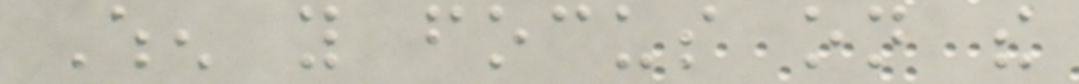When you focus on the
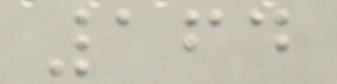164
